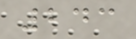243
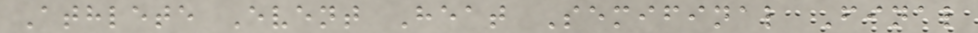Athlete Event Heat Semifinal Final
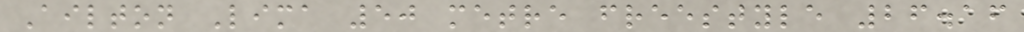Ailton Lima 50 metre freestyle 26.16
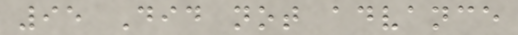95 Did not advance
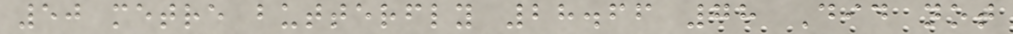50 metre butterfly 28.66 78 Did not
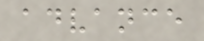advance
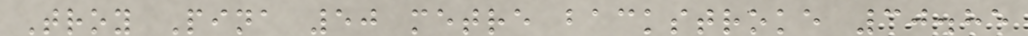Troy Pina 50 metre backstroke 30.85
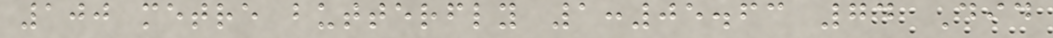100 metre butterfly 1:05.63 74 Did
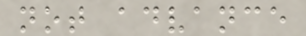not advance
